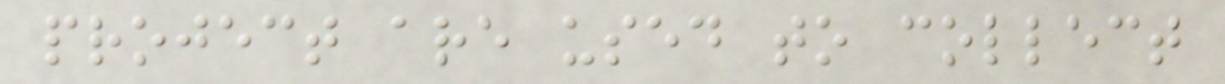project are used to collect
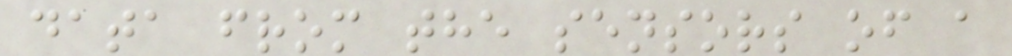data from the sensors of a
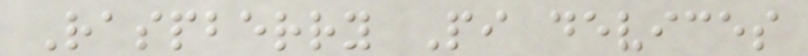Raspberry Pi devices
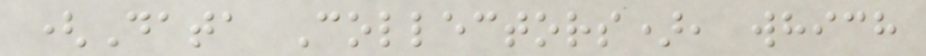(Data Collectors), which
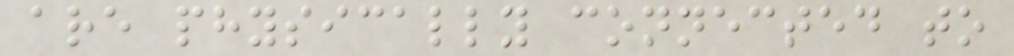are physically connected to
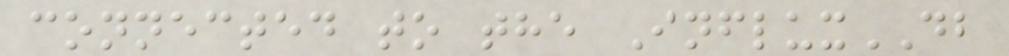connected to the InfluxDB
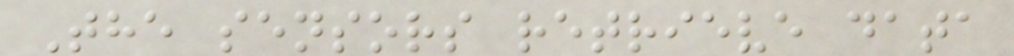The sensors retrieve data
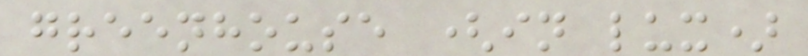greenhouse (in lux)
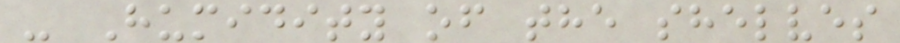- Humidity of the shelves
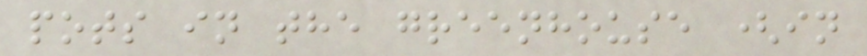pots in the greenhouse (in
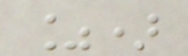%)
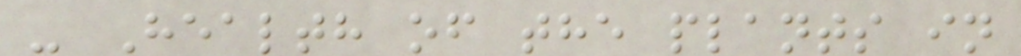- Health of the plants in
